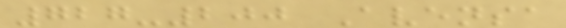727-200 Avensa
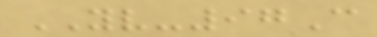YV-97C
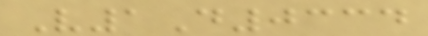V1D0334
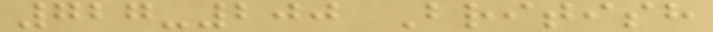727-200 British
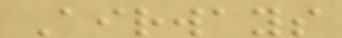Airways
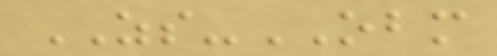ZS-OBM
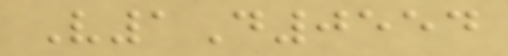V1D0554
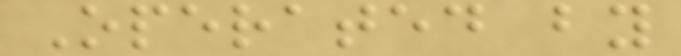Operated by
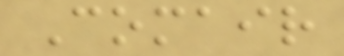Comair
